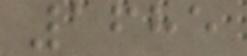1685
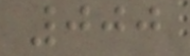000
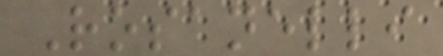Rosanelli
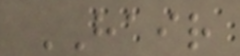HAIR
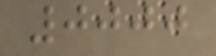0000
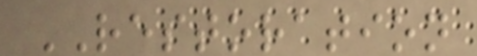RESTORATION
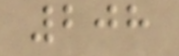208
